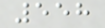558
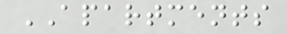APARTMENTS
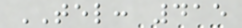TEL: 415
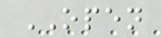OPEN
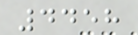4458
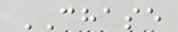CHASE
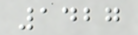1427
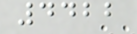4422
